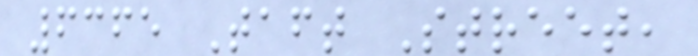6365 Taft Street,
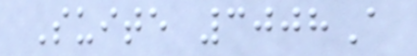Suite 3008A
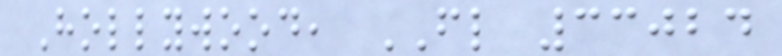Hollywood, FL 33024
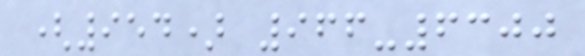(954) 966-6300
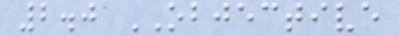2.0 OBJECTIVE
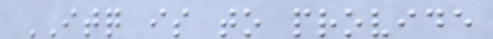ITQ is to provide
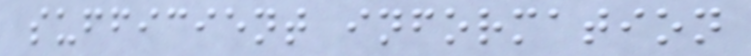sufficient information
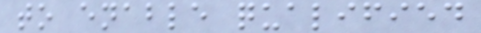to enable qualified
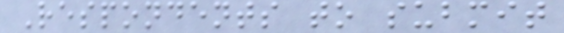Respondents to submit
